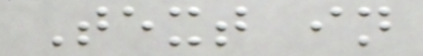Text in
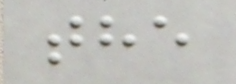the
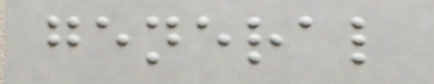general
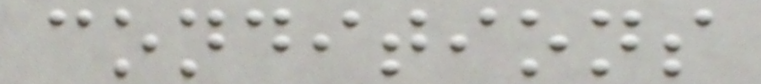conditions
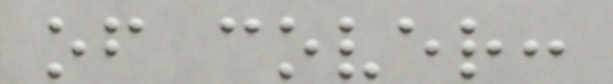of cover:
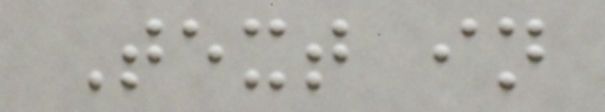Text in
